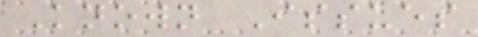Known Issues
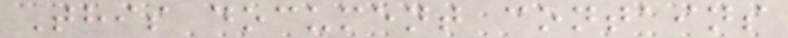This document contains
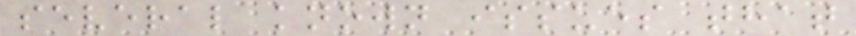several known issues that
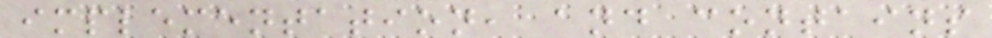implementation, and contains
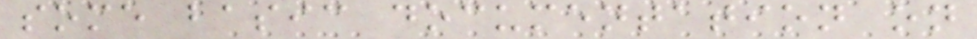some basic documentation on
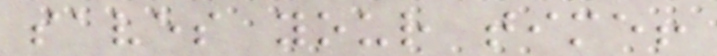saves your time!
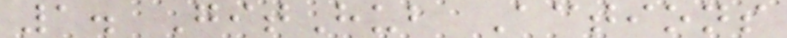1. GitHub Actions
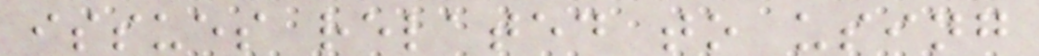issues related to using
